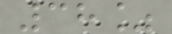38%
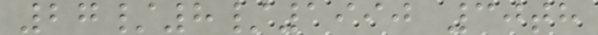27/8/1990 30th
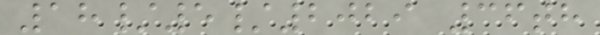18/5/2029 36th
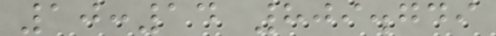10:14 809.749
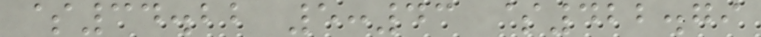$34.22 5:43 $422.79
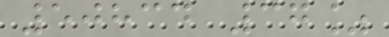50834 37%
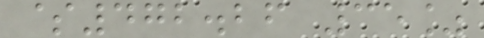$472.26 35%
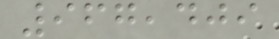967,409
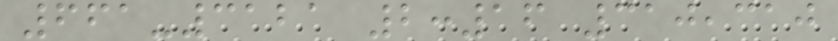661-3121 2:16 310,310
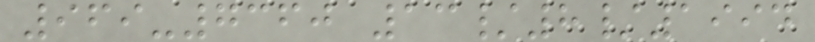969-7360 13/8/1994
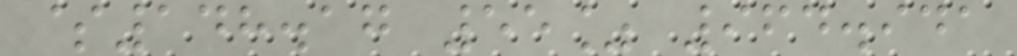$148.17 55% 964.941
